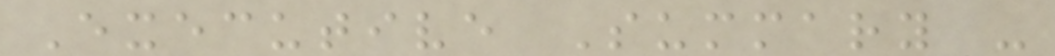Executive Summary -
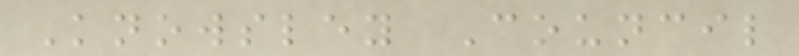Knowsley Council
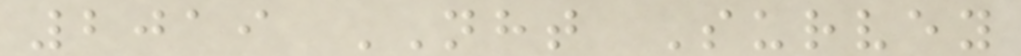2019 NHT Survey
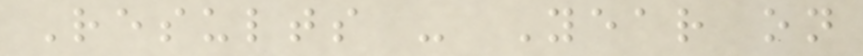Results - Year on
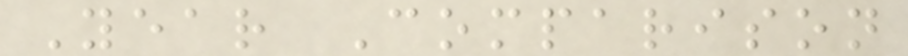Year Comparison
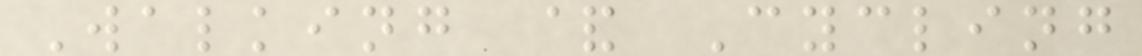Walking & Cycling
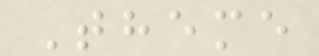Theme
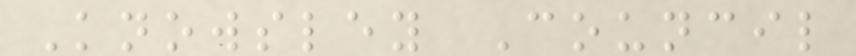Knowsley Council
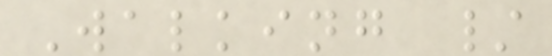Walking /
